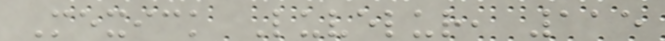Mexick Luvelur, 115
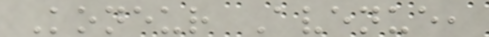Koneur Avenue,
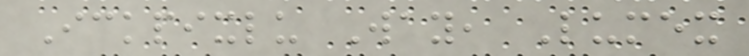Ickpixlu Way, Lumex
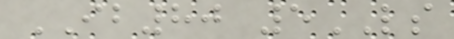IB80 5LS
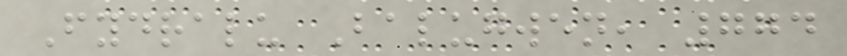Fydralu Balugwen, 774
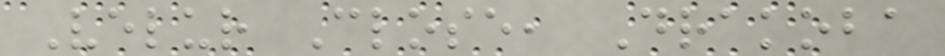Velur Close, Drakoba
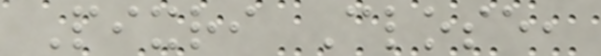Pixri Close,
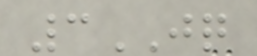3JQ
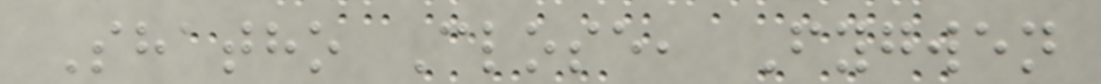Shatho Close, Fygwen
